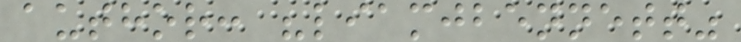author: "liamjbennett"
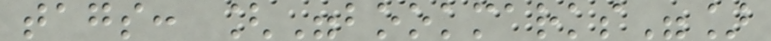tags: ["bookmarks"]
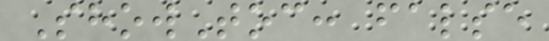ShowToc: false
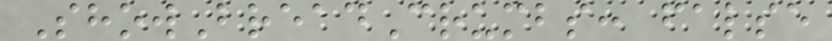ShowBreadCrumbs: false
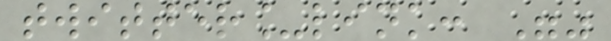twitter_link: ""
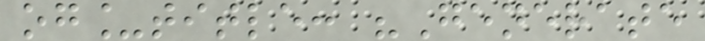og_title: "Generate
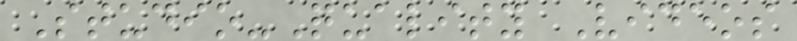Studio-Quality Videos
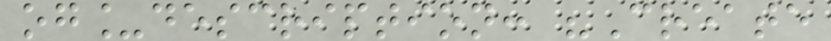og_description: "Create
